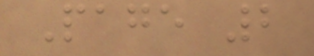Page 2
